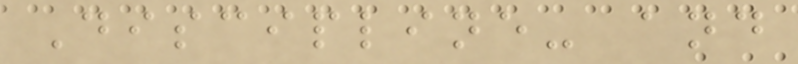Discipline- and
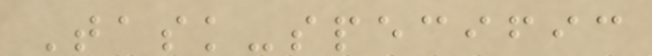Task-specific
